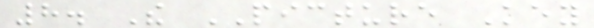8. The PICTURE Key
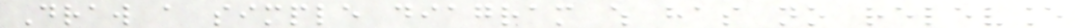Draw a simple diagram which has no relevance
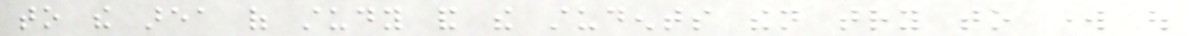to the area of study and the students then try to work out
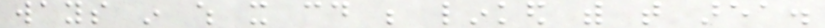ways in which it could be linked with that area.
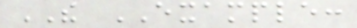THE EXAMPLE:
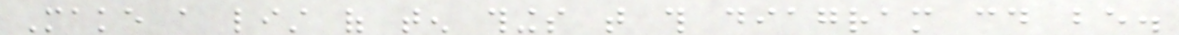Make a list of ten things that this diagram could be.
